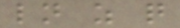ln z q
